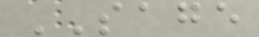SAGE
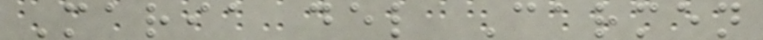Maria del Carmen
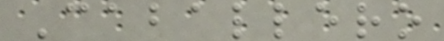Caballero
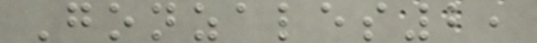Gonzales2,
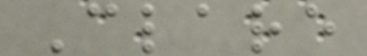Clare
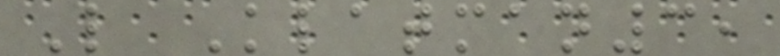L Klatman3,
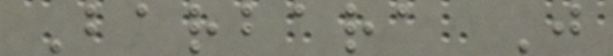Barbara J
